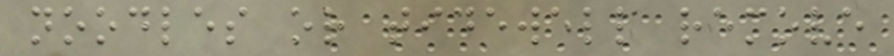noodles or tidewell remove
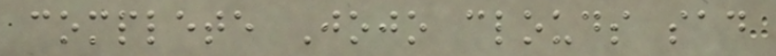complete Jojo clouds sad
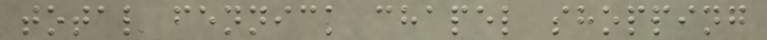total fennick chapel shopping
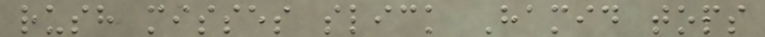rush misses slick Hamid tops
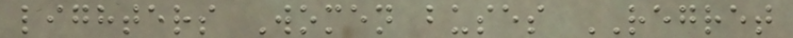lighters Women buses REGRET
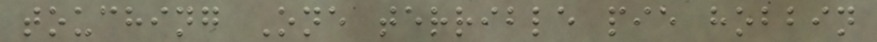touching One terrible pie hobbin
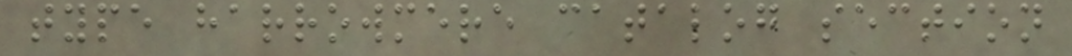type harrowmere catalog section
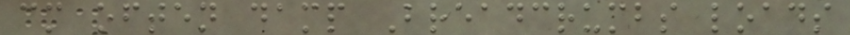cm often damp Breadcrumbs loads
